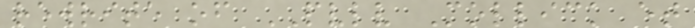rewrite of PVLV Mollick et
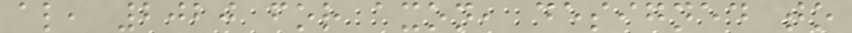al, 2020 for axon, designed to
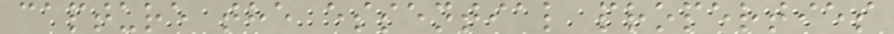capture the essential properties
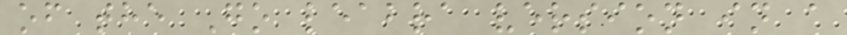of the Go leabra version in a
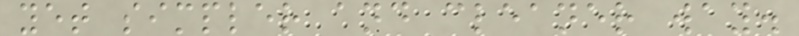yet simpler and cleaner way.
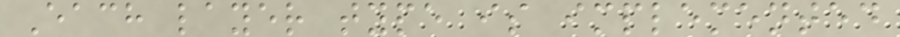Each layer type is implemented
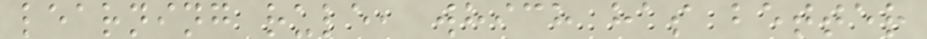learning rule, which has better
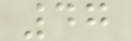47
